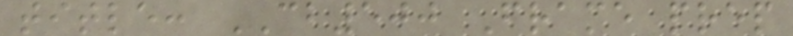title: CB500 Frame prep
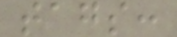tags:
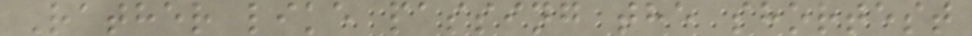Rather like passing the shortest
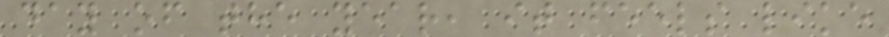day of the year, it feels like
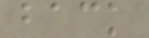back
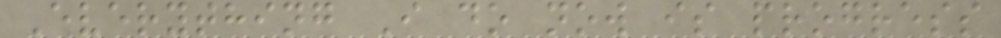Everything I do now is progress
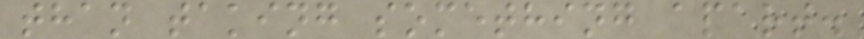than taking something apart.
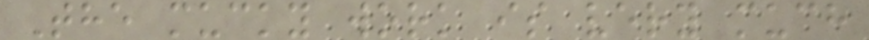The mucky work is very much
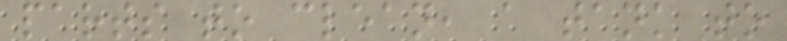parts to clean, a tank to
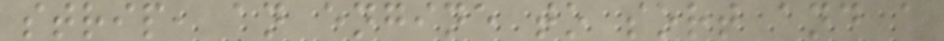strip, an engine to sort and a
